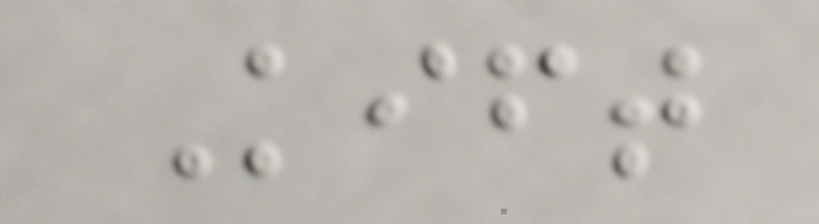Kift
